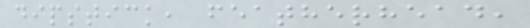dipstick, featherhead,
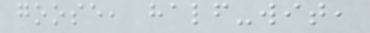goose, half-wit,
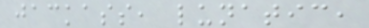jackass, lunatic,
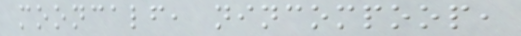mooncalf, nincompoop,
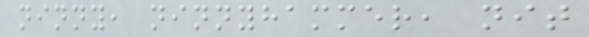ninny, ninnyhammer, nit
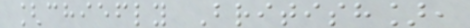[chiefly British],
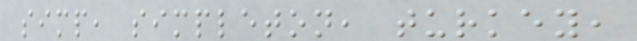simp, simpleton, turkey,
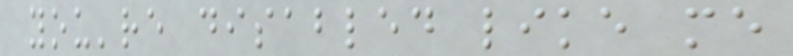you're disabled like me
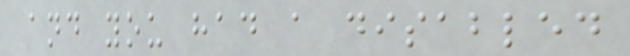and you had a disabled
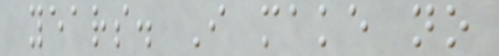years. I make no
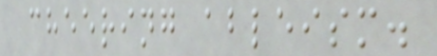cheering ableism.
